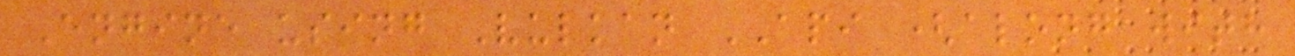Engine using Vulkan API (along with
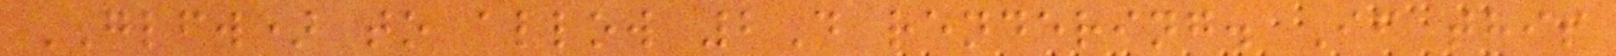GLFW) to allow 2D rendering. If this
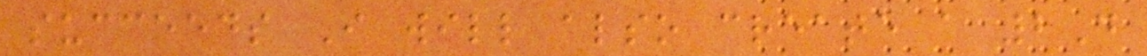succeeds I will also create a 2D
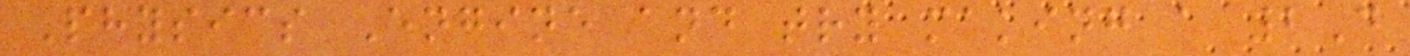Physics Engine and try making a 2D
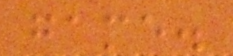game.
